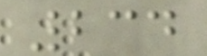234
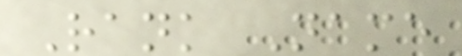Rank Name
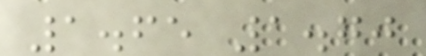1.65 1.70
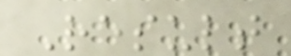Result
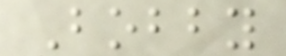Bobby
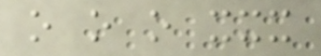o o o xxx
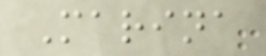Marina
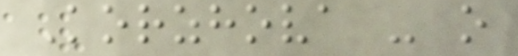Korzhova - o
